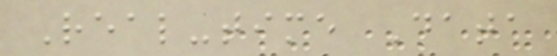Real-time Data
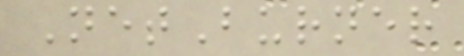NetBurner
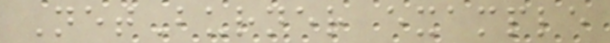NetBurner example
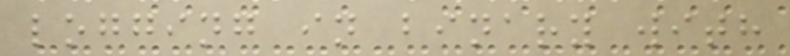logging in binary with
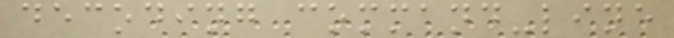decoding command-line
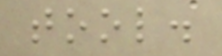tool.
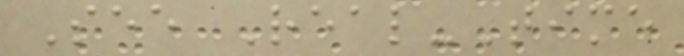See Real-Time
